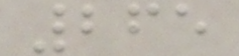265
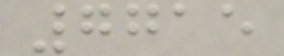7715
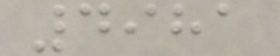4981
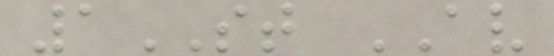1ST AV
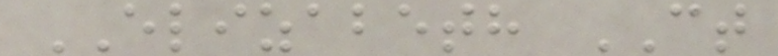ELIZABETH CT
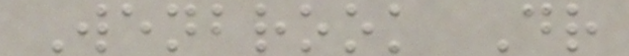Wenbrook Dr
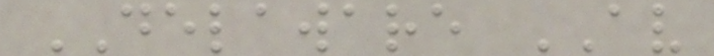DELAWARE AV
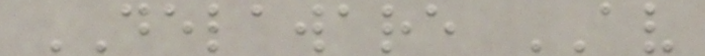DELAWARE AV
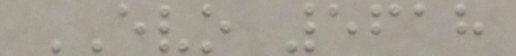EVO 5618
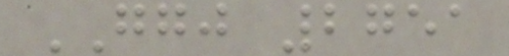GGJ 2751
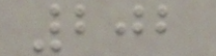202
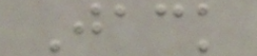Jack
